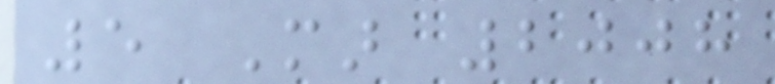5 Mar 2008
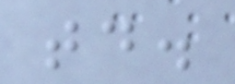today.
